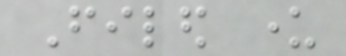Filed under
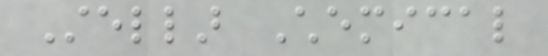Stellar Chemical
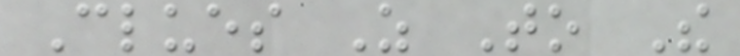Clues As To The
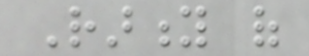Rarity of
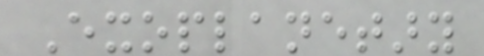Exoplanetary
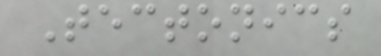Tectonics
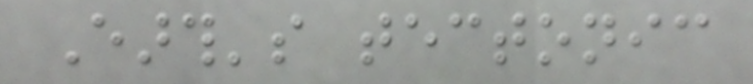Earth's tectonic
